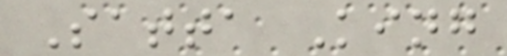Satta King
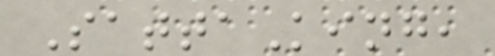SattaKing,
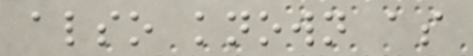also known as
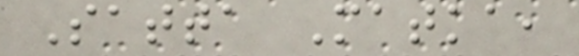Satta Matka,
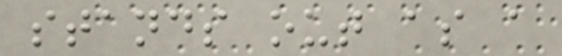stands out as a
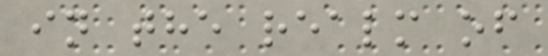in the realm of
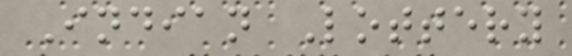Indian Lottery
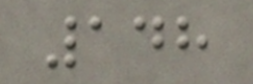148
